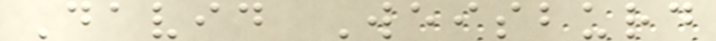David Weisburd
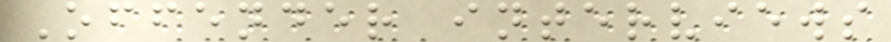Offender interviews
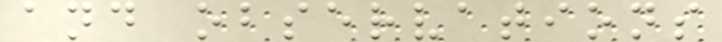and observations
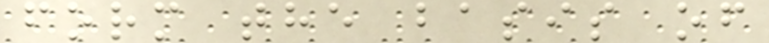form the basis of
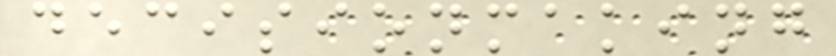decisionmaking
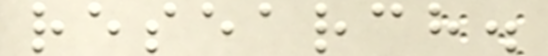research.
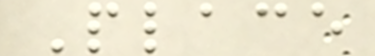Place
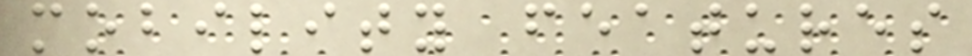mobility features
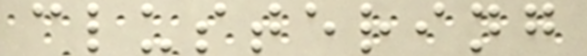clustering
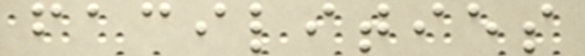facilities
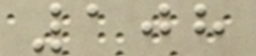108
